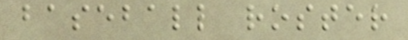baseball roster
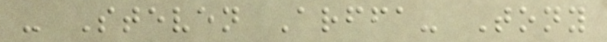- Steven Arffa- Tony
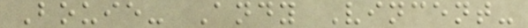Bouie- Andy Vincent-
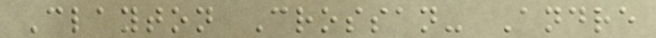Clayton Crossan- Andre
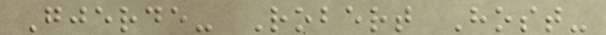Gjerde- Robert Host-
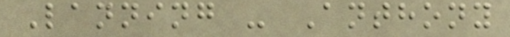Lanning - Anthony
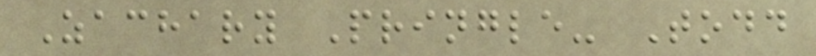Zachary Pringle- Todd
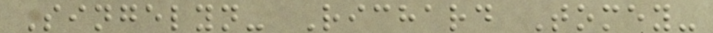Singelyn- Richard Tomey-
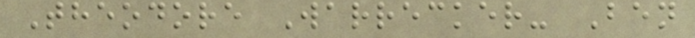Theodore Warrecker- Ben
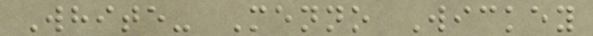White- Menno Wickey
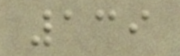139
